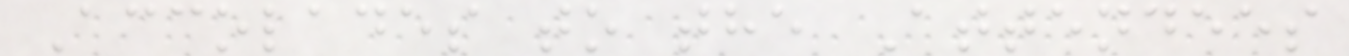Accolades to the Attendees
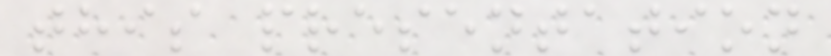this presentation
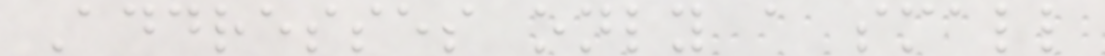Addresses only a small
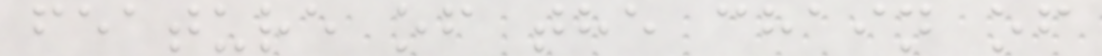feature of the chain of
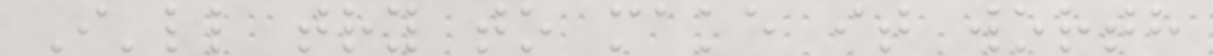I'll try to make it worth
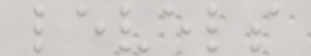levels
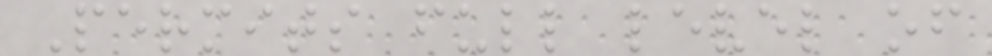Permits full level of
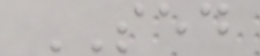SED
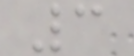3
